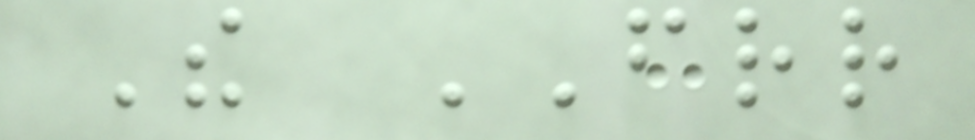The FRR
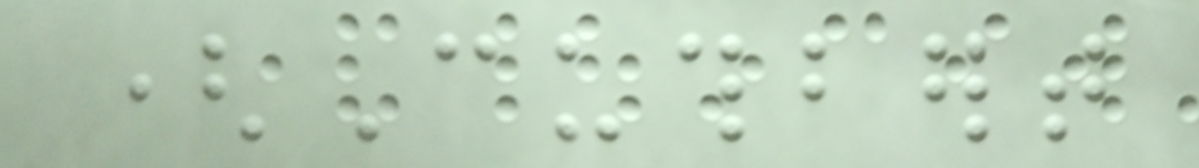(Cuthbert
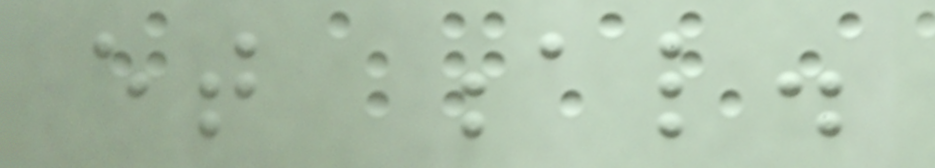et al.
